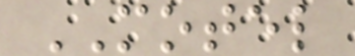MOTEL
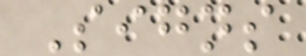Signs
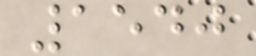1540
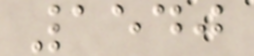1540
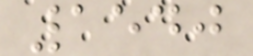1540
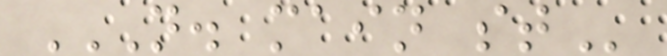N. MAIN ST
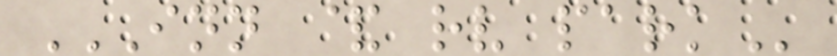INN & RV PARK
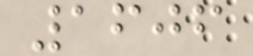1606
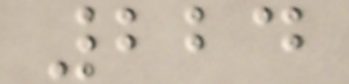224
